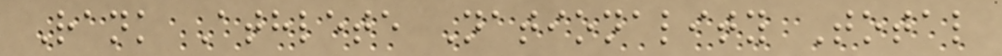Rank Athlete Nationality Total
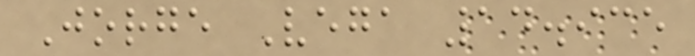Jorge Vega 14.935
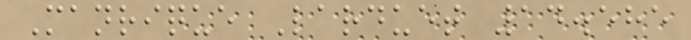Manrique Larduet 14.585
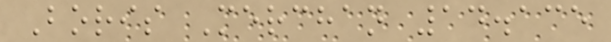Boris Merchan 14.135
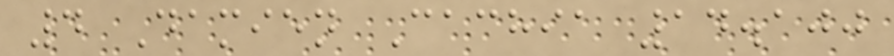4 Damien Cachia 14.100
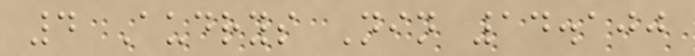4 Audrys Nin 14.100
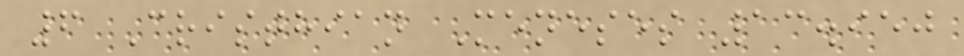6 Cristhian Meneses 13.950
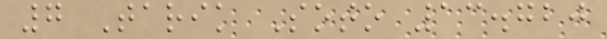7 Tarik Soto 13.720
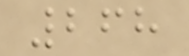268
